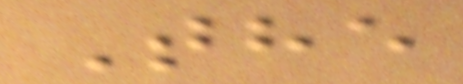The
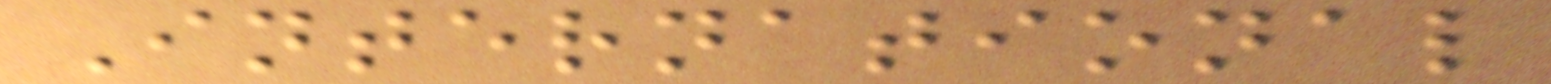International
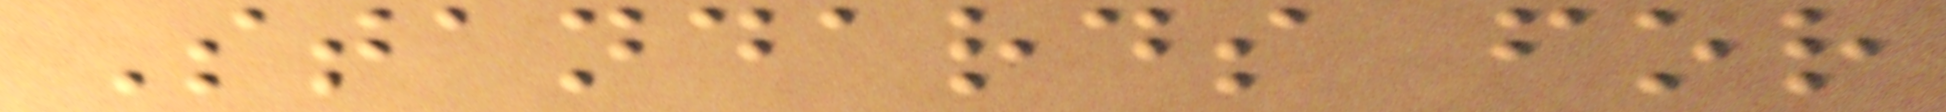Standards for
